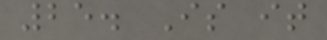25. Is it
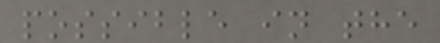possible in the
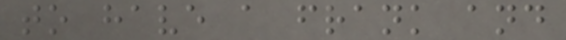to have a frank and
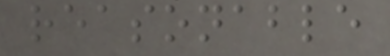reasonable
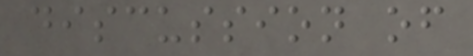discussion of
